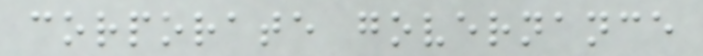corporate governance
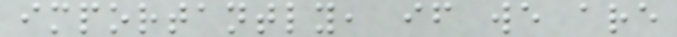importantly, if we are
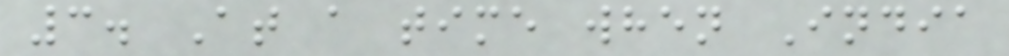3. At a time when India
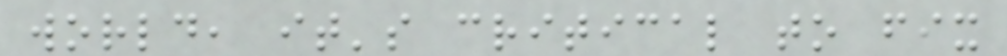world, it's critical to fix
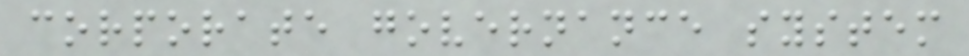corporate governance system
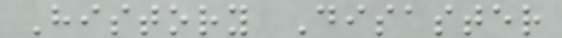History Disaster
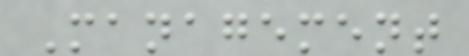Management
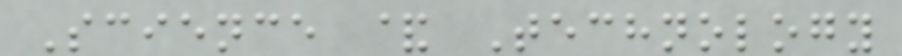Science & Technology
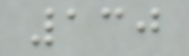130
